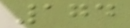174
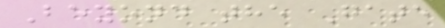Beyond the Gate
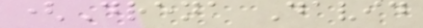(Drena David
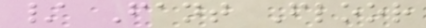/ Fant Floor
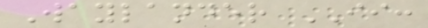Waylander II:
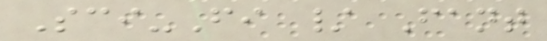Sci-Fi / Fant
